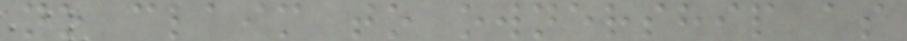no claim to ownership as
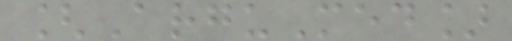[ArguMed]
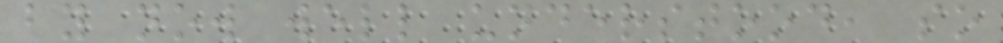by now well understood, so
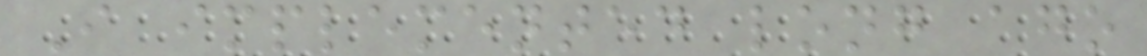I implemented long ago
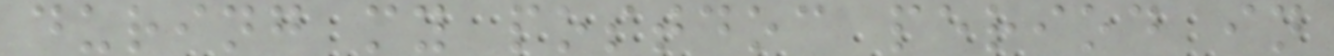during my postdoc period in
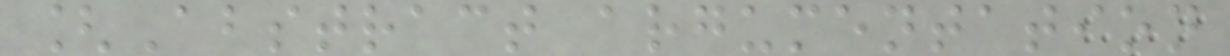[Abstract argumentation
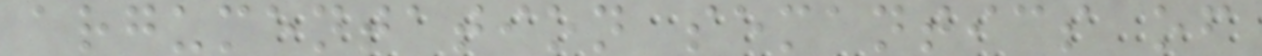argumentation semantics of
